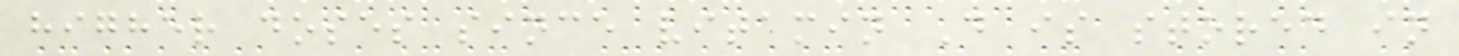higher doses since vitamin D is stored in
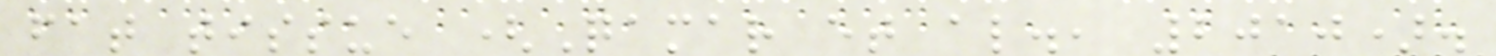fat tissue (Qamar et al., 2010).
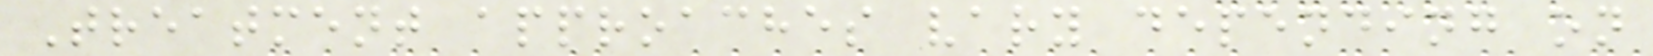Treatment approaches vary depending on
